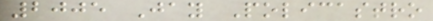2005 Jay Policastro
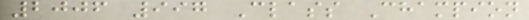2006 997 Class Champion
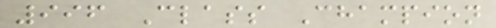996 Class Champion
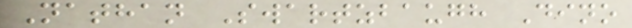Nathan Swartzbaugh Dino
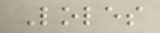Loles
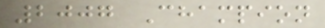2007 Champion
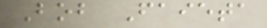Bob Faieta
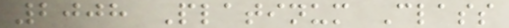2008 Platinum Class
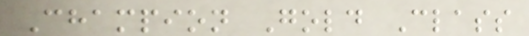Champion Gold Class
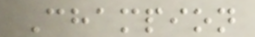Champion
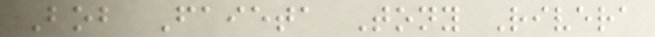Bob Faieta Tony Rivera
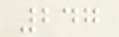247
